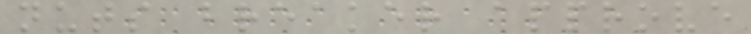nuts breaker approve
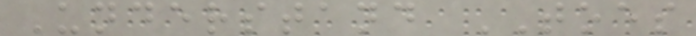Understand TOES
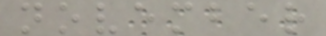november
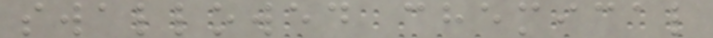swallowed chemical
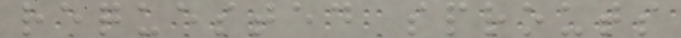requested sprouts
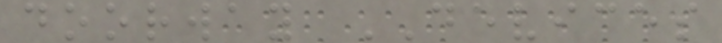doorway DEVICES
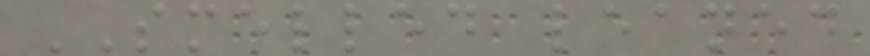SMELLED leaned
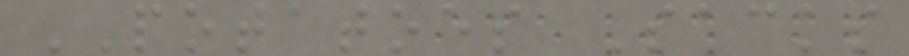POTATOES Sacks
